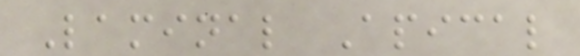Laminal Apical
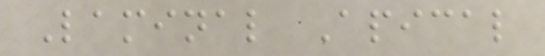Laminal Apical
